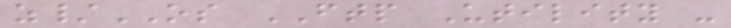z/OS FTP Utility -
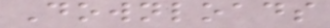Downloads
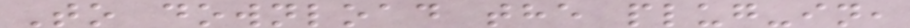To download the plug-in,
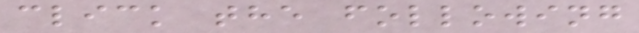click the following
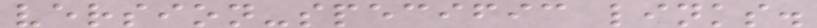version-specific links.
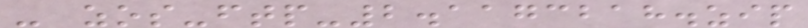- zos-ftp-2.1173218.zip
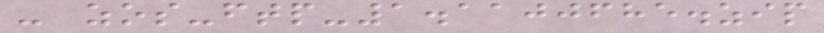- zos-ftp-1.1100685.zip
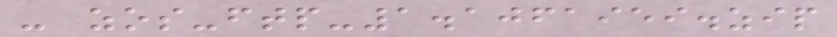- zos-ftp-1.1061959.zip
